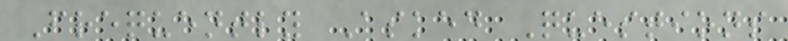Frequently Asked Questions
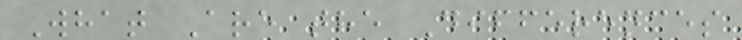What Are the Differences
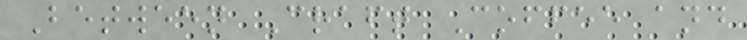Between Craft Coffee and
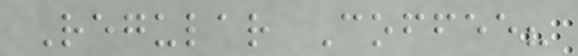Regular Coffee?
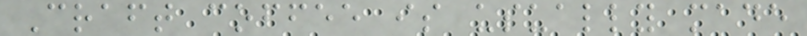Craft coffee is usually made
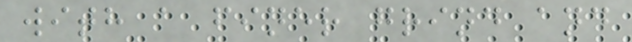with a finer grind and
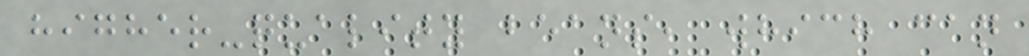higher-quality beans, which can
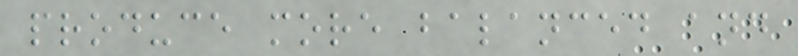produce more balanced and
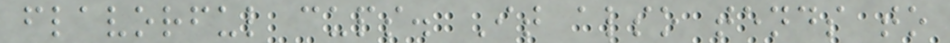flavorful cups. It also tends to
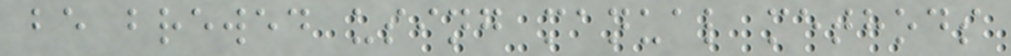be brewed using manual methods
